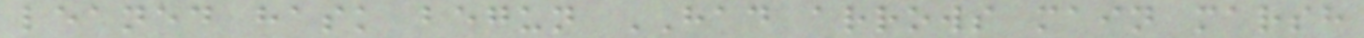leaned hask begun HAD arrows main marsh
